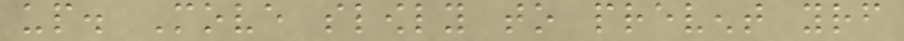up. Move slowly to prevent yourself
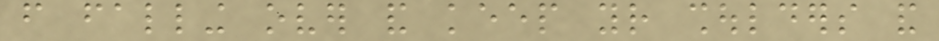from falling over and keep your shoulders and
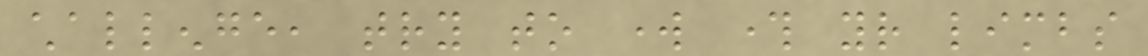challenge, try to work through your limbs
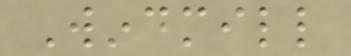Windmill
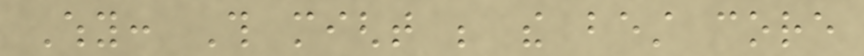Why: This might be the best core
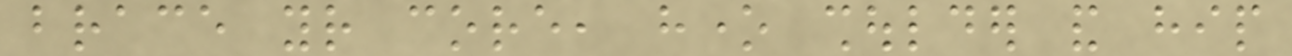brace your core, hone shoulder and hip
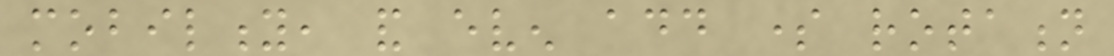mobility, and even add some rotation
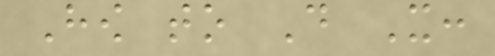How to Do It:
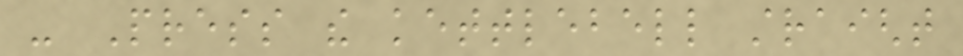- Press the kettlebell straight
